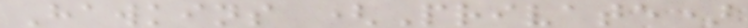Hawkins (Private)
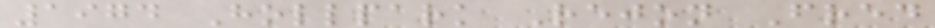1974 Hollpark Rejon Fred
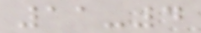11-4
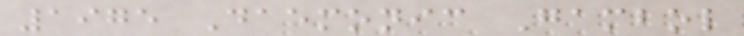1975 Daemonic Gambol
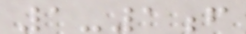1-1f
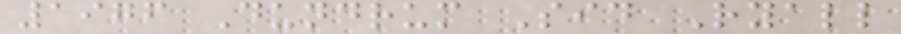1976 Dundrum Sid Ryall
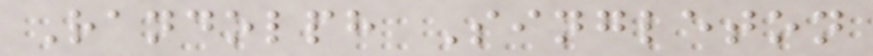Randolph Singleton
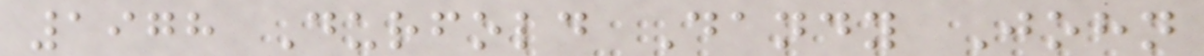1978 Durfold Dandy John
